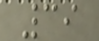39
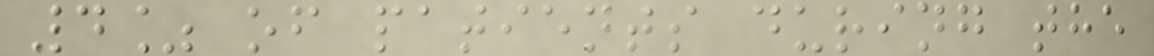4% of patients during the
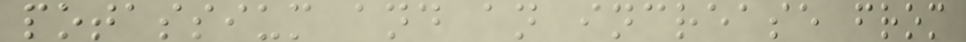potassium and an increase from
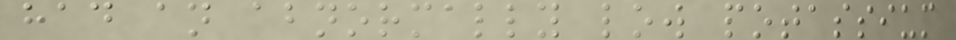had an abnormally low potassium
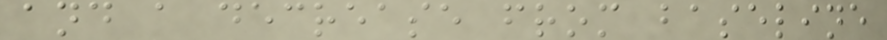and a decrease from baseline
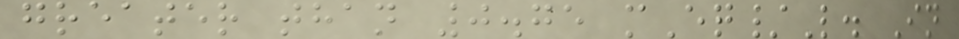greater than 0.75 mEq/L. In
